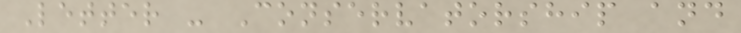Letter - Conservatorship and
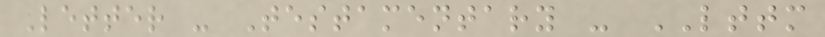Letter - Testamentary - LTTM
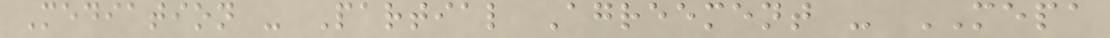Mediation - Partial Agreement - MEPA
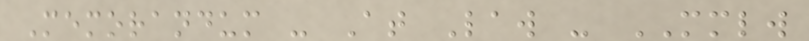Memorandum - At Law - MMLW
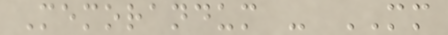Memorandum - MM
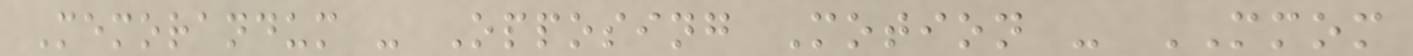Memorandum - Opposing Motion - MMOM
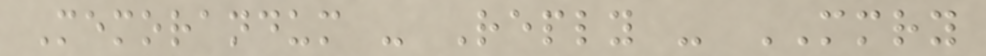Memorandum - Reply - MMRY
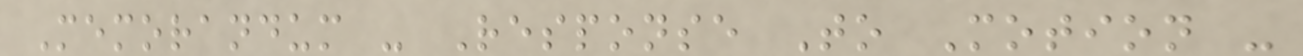Memorandum - Response To Motion -
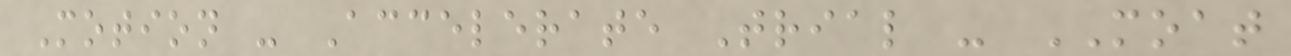Motion - Accelerate Trial - MOAT
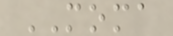MOMA
